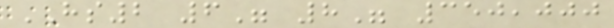HS2 6" 8" 350,000
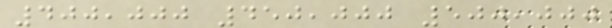400,000 450,000 500,000
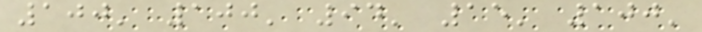100' 100' 94' 15' 100'
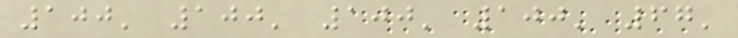100' 100' 100' 100' 67'
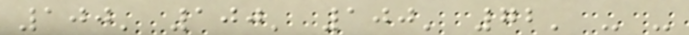100' 100' 100' 72' - -
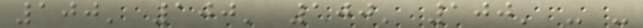100' 100' 100' 100' - -
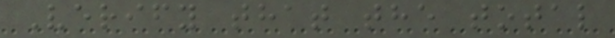Verify that the total
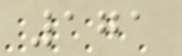171
